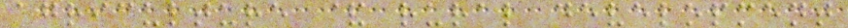agriculture & rural development
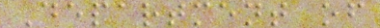Department of
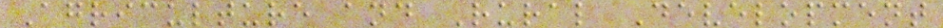Agriculture and Rural Development
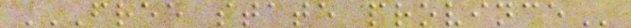FREE STATE PROVINCE
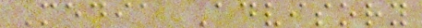Media Advisory
